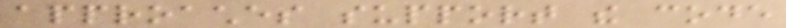approaches support the code
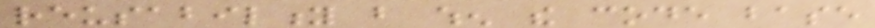reusability but when the code base
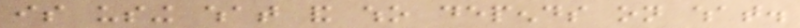is using what and who depends on what.
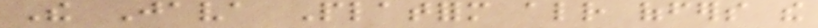The Java Platform already offers the
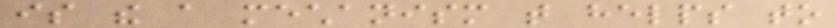is the a mechanism that helps to
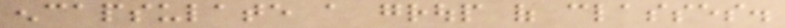encapsulate a group of classes.
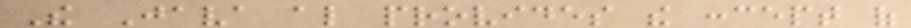The Java also provides the concept of
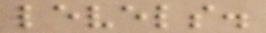levels.
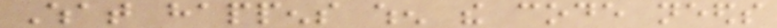What happens when the code needs
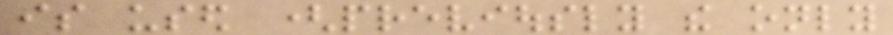is used (previously the only
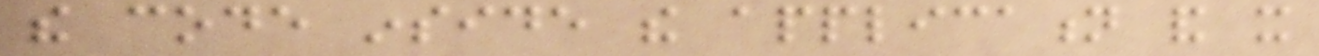the code inside the application and it
